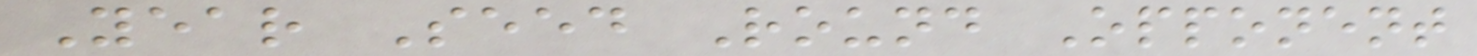Year Seed Round Opponent
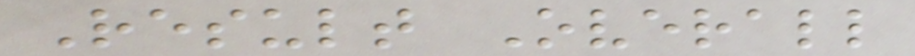Result Overall
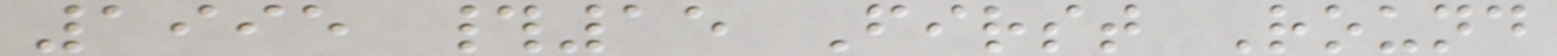1995 #15 First Round
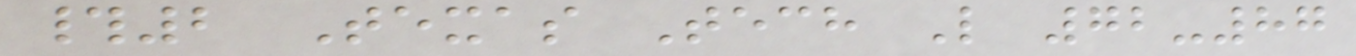#2 Texas Tech L 72-87
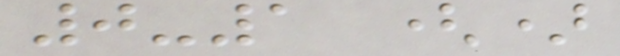0-1 ()
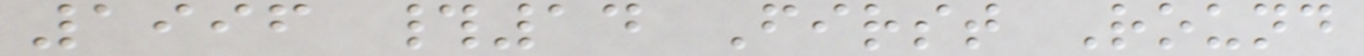1996 #14 First Round
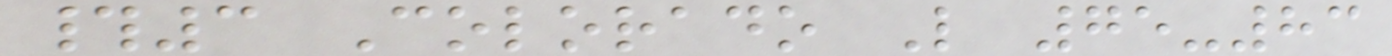#3 Colorado L 75-83
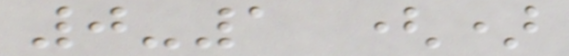0-1 ()
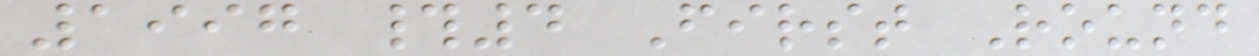1997 #4 First Round
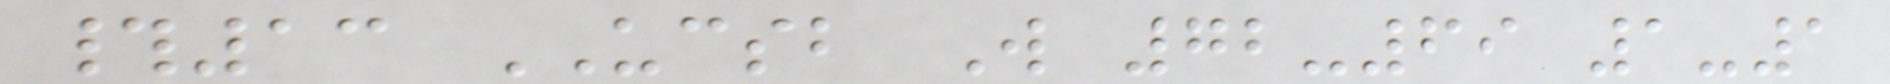#13 UCSB W 72-69 1-1
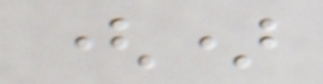()
